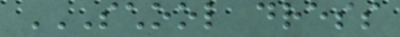SCHOOL DRESS
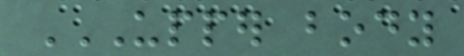UPPER BODY
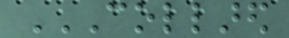COLLARED
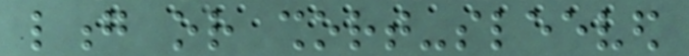long or short-sleeved
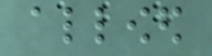allowed
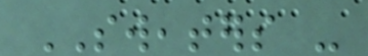SWEATERS -
